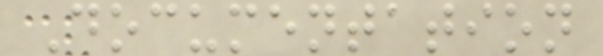Documentation
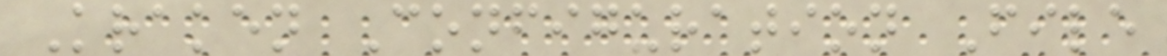Kraken Configuration File
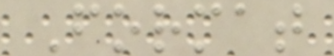Format
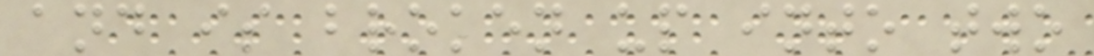and is broken up into two
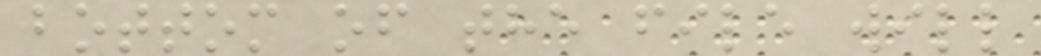bottom of the file will
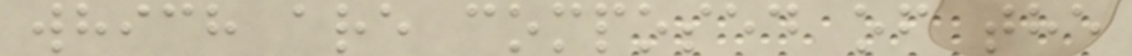which are composed of the
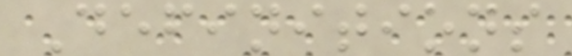Definitions
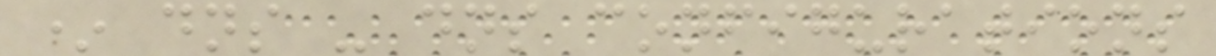* dns - dns configurations
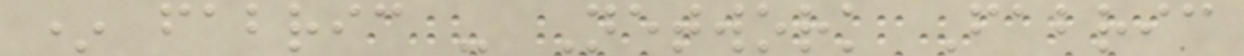* fabric - Network Fabric
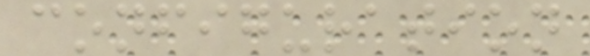configuration
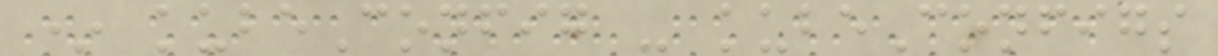* kubeConfig - kubeConfigs
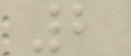2
